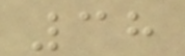38
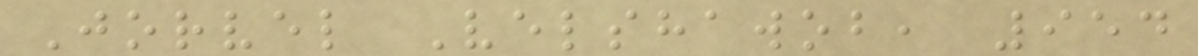Jorvel Velshawob, 954
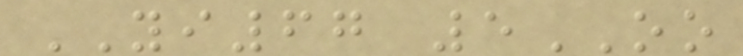YI67 5OO
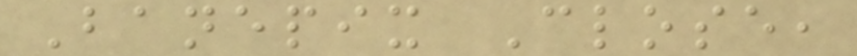Banepix Close,
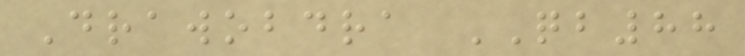Drawobdra QB88
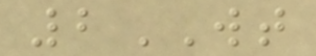2WT
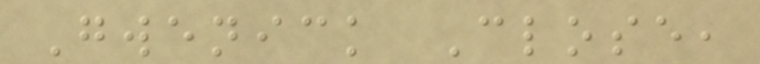Gwenick Close,
